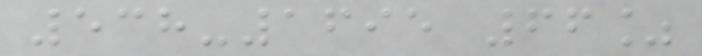538-1695 66%
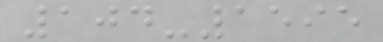104-1595
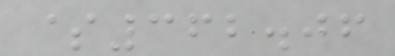$362.06
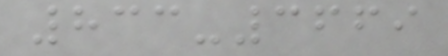833-3669
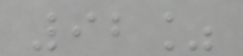92%
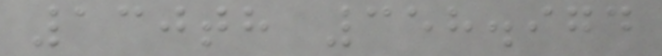130th 358.974
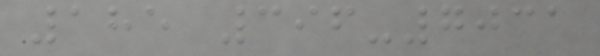185 396-7031
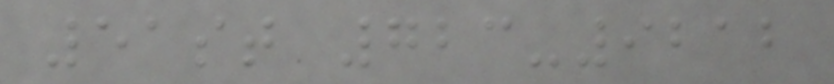51st 723-9212
